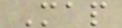Map
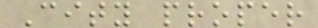City proper
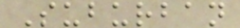Suburban
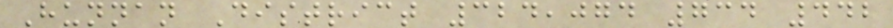Hunnan District 324,074 734 442
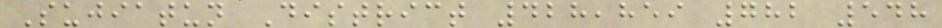Sujiatun District 428,859 782 548
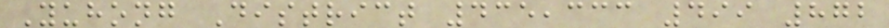Yuhong District 435,333 499 872
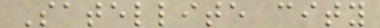Satellite city
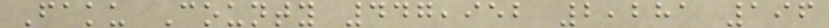Faku County 447,952 2,281 196
